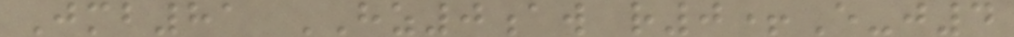Jmb81 HZ0aw r0+E-j4
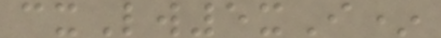cxLw5xI*
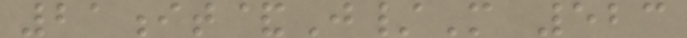21it&J/M 523
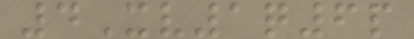4Xv1q6p
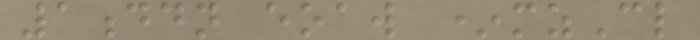1ddn eoaw *mzCl
